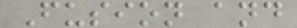Fusion and
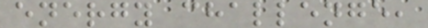energy challenge,
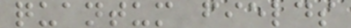quantum fields
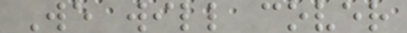We will cover
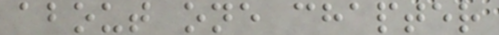about one chapter
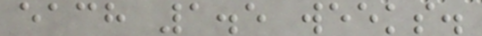each 1.5 weeks.
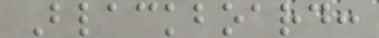Blackboard:
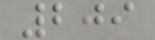209
